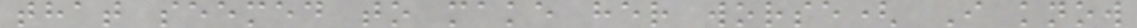that seemed to make her worse( I know
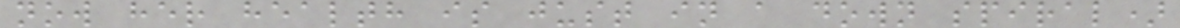now her health is just in a down spiral)
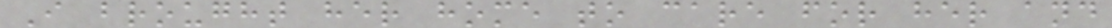I brought her home to care for her and
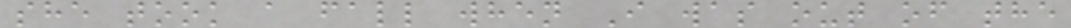she took a fall when I was out of the
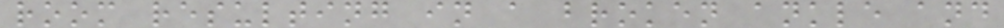room resulting in a broken ankle and
